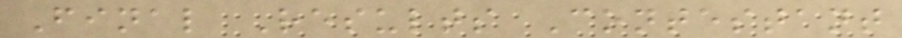Final Results Contestant
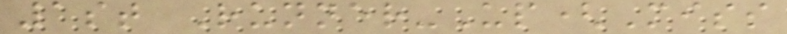1st Runner-Up(Miss
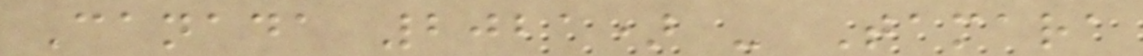Canada 2021) - Tamara
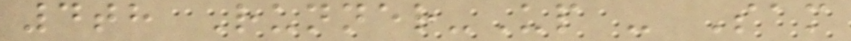4th Runner-Up - Sam
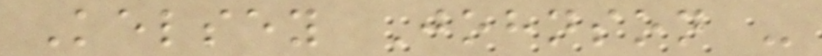Kelsey Johnson -
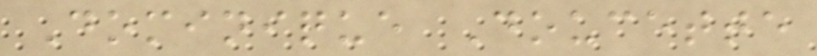Dominique Doucette
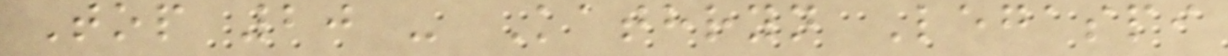Top 20 - Kathryn Legaspi
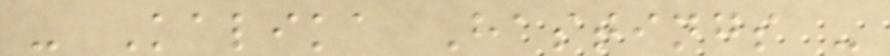- Kalika Hastings -
